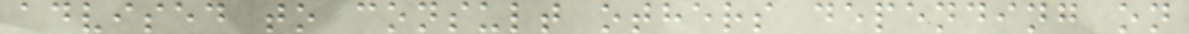advised to consult others depending on
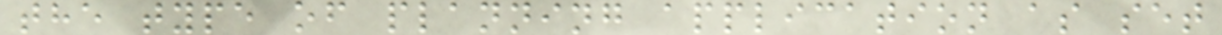the type of planning application as set
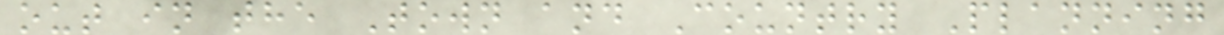out in the Town and Country Planning
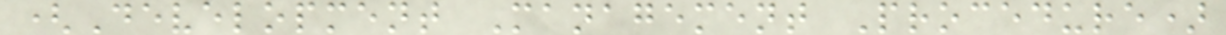(Development Management Procedure)
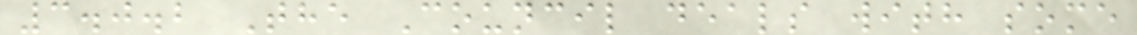3.0.2 The Council deals with some
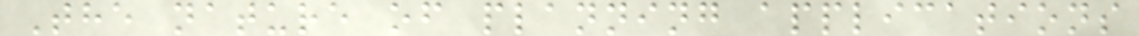The nature of planning applications
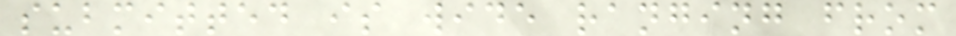submitted is wide ranging from
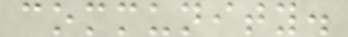community.
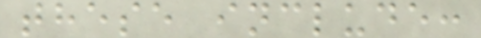these include:
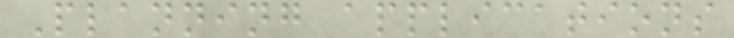Planning applications
